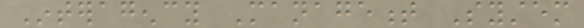Interagency Management System
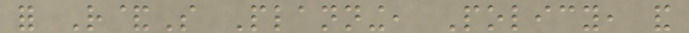for R&S Planning, Policy, and
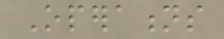Operations
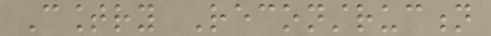Country Reconstruction
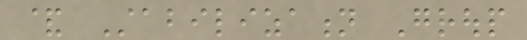& Stabilization Group
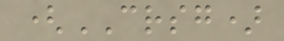(CRSG)
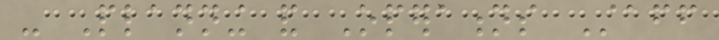- Planning and Operations Staff
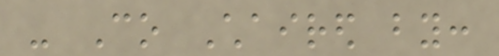- Co Chaired by:
